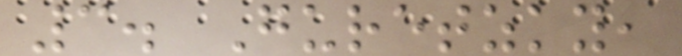3. Guretzky,
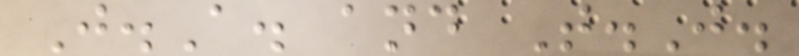J.A. and T.J.
